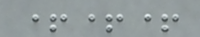+++
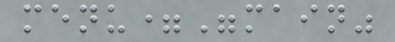menu="main"
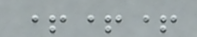+++
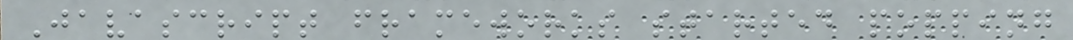Javascript frameworks started popping
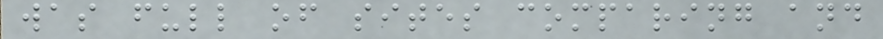was full of sites comparing and
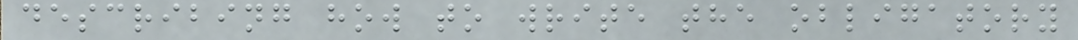describing how to write the obligatory
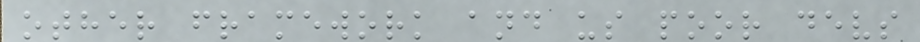other framework and us poor devs
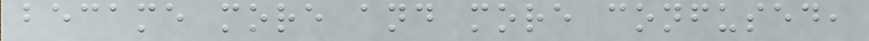became more and more confused,
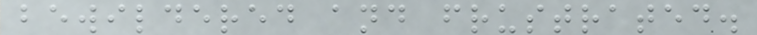bewildered and frustrated.
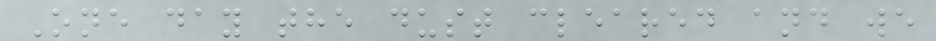One day the dust cleared and we
